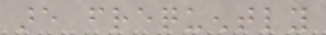are frequently
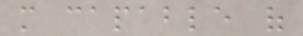more capable of
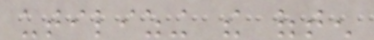utilizing the often
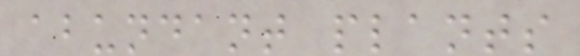abundant plants
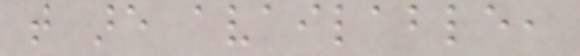that are available,
